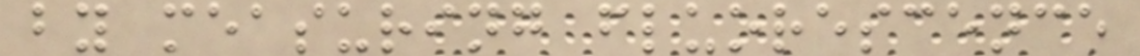by measuring fluorescence
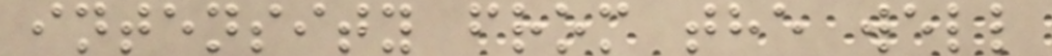intensity from the well
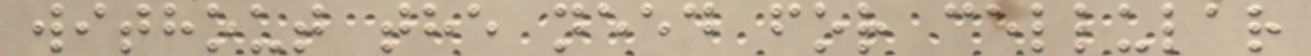without the need for cellular
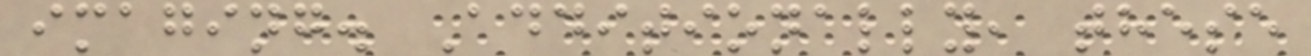imaging. Additionally, these
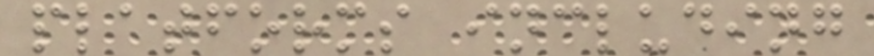platforms including
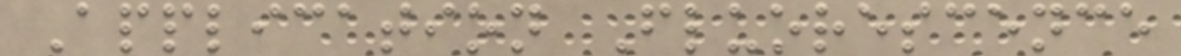Application Fluorescence
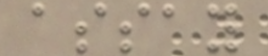assay
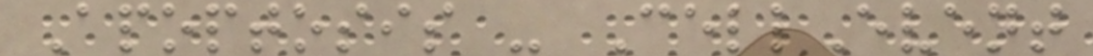Apoptosis - CellEvent
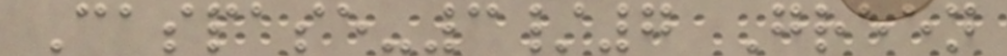Caspase-3/7 Green
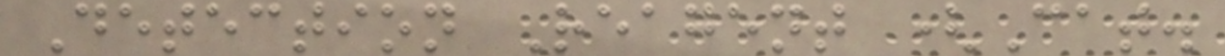Detection Reagent (Cat.
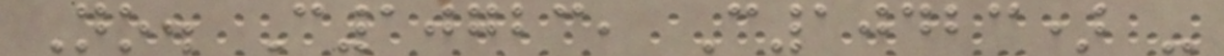No. C10723, C10423) -
